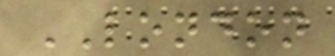LONDON
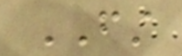FIRST
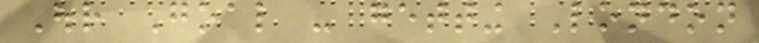Our Goal - getting London
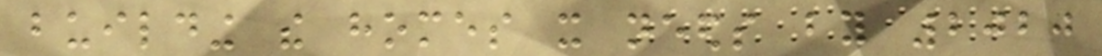building the homes it needs by 2020
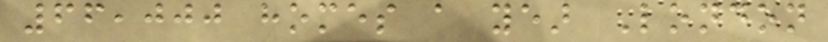66,000 homes a year London
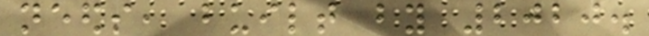needs, built by 2020.
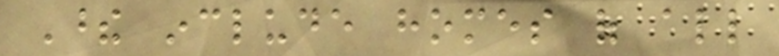These include homes of all
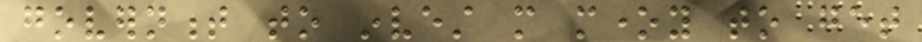government to invest more money to get
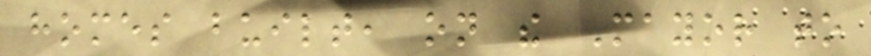homes built, on the Mayor to
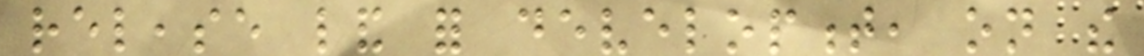release land for development, on the
